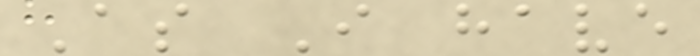As I have
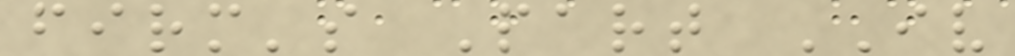firm's Part IV
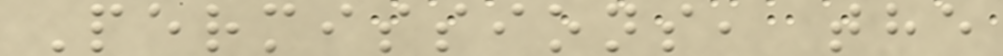Permissions, the
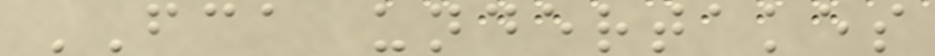FCA undertakes
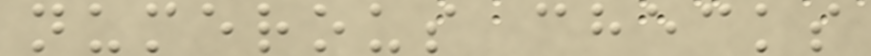numerous checks
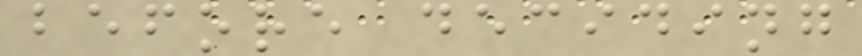before deciding
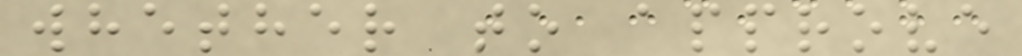whether to approve
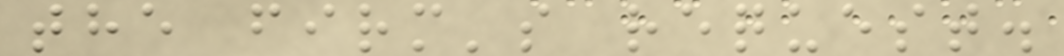the firm's request.
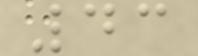43
